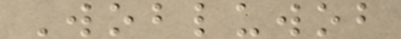Wobluwob
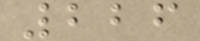226
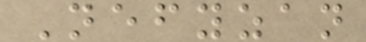Nefyzan
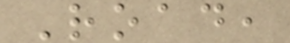Road,
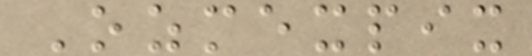Ozmexpix
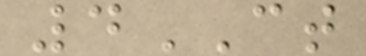4CT
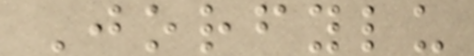Jorfylu
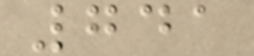741
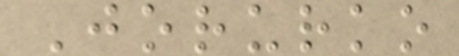Jorurko
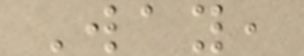Way,
